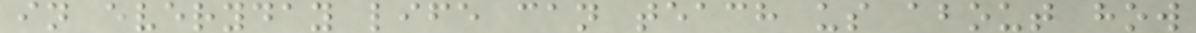in everyday life can teach us about how
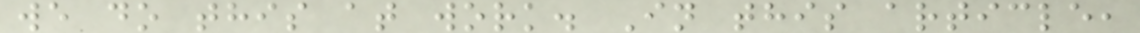we do this at work. In this article,
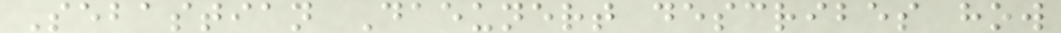Sebastian Daeunert describes how
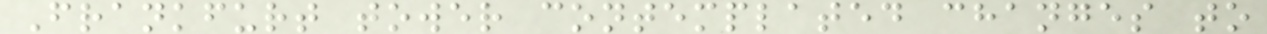Frankfurt tower contemplated changes to
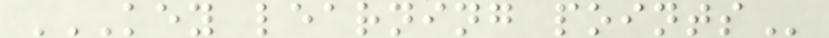KEY LEARNING POINTS
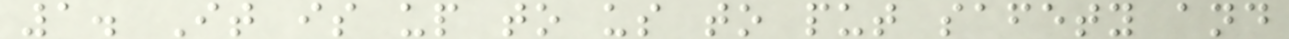1. It is up to us to put safety and
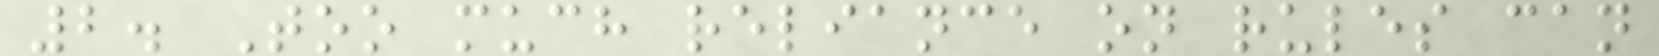2. Too much reliance on rules can
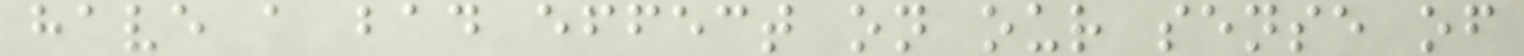have a bad effect on our sense of
